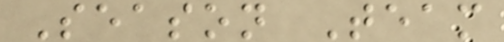Season Team
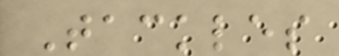Tackles
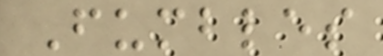Fumbles
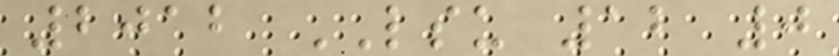2012 LSU 12 0
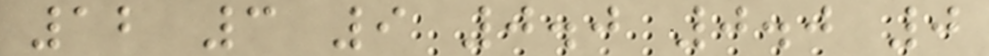12 3 9 0.0 0.0 0
